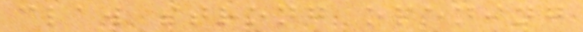claw strong opening
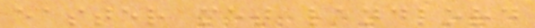easter met landlord
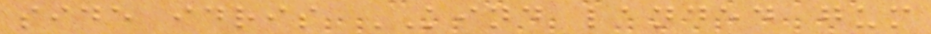side idris KIND landed gum
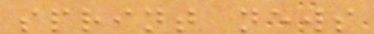sprint news
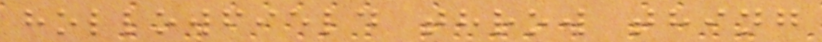hollowfield throw thing
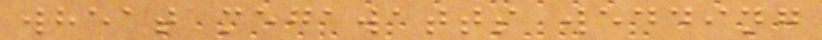wheat megawatts wedding
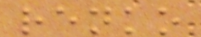renko
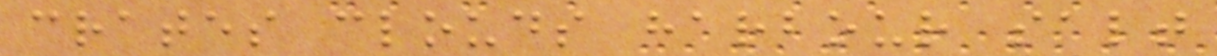crates clouds harbour salt
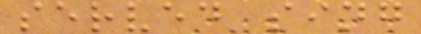served sing
